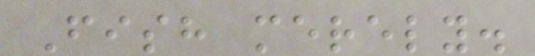Fish merely.
